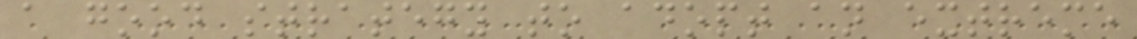a good strategy to adopt an extreme
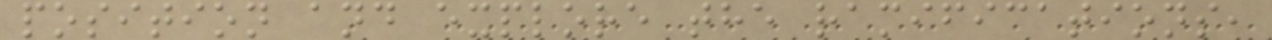position and explore the ramifications,
